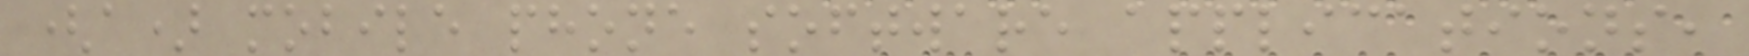(a) mobile phone software applications,
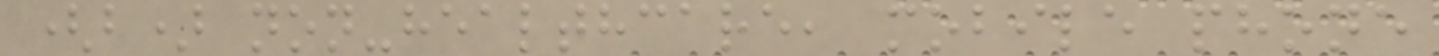(b) non-healthcare, mobile phone
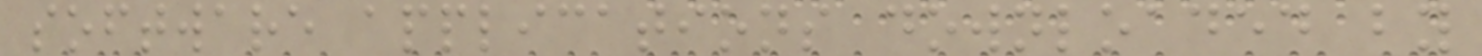software applications downloaded by
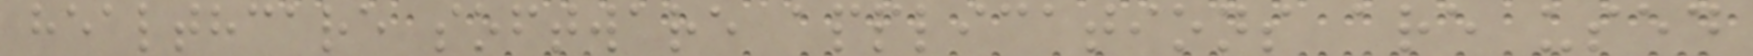healthcare software applications are used
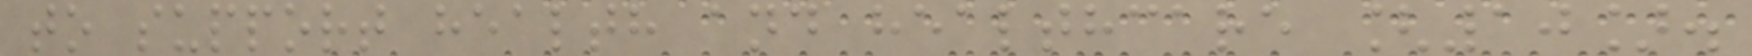to support health and healthcare [10].
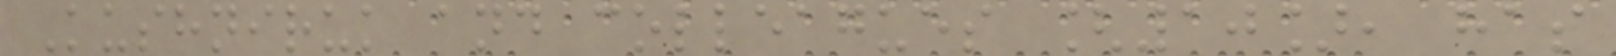Kushniruk and colleagues [10], has
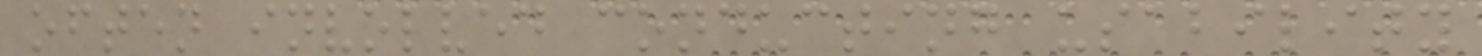often involved conducting usability
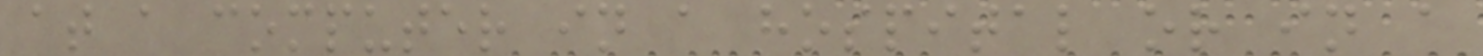at a computer in a hospital or in a
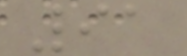91
